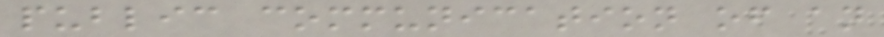public communication of an
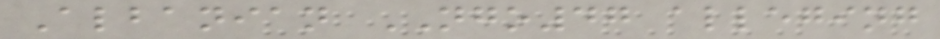Albanian NGO47 alleging
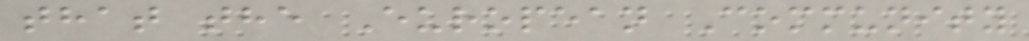that the European Community
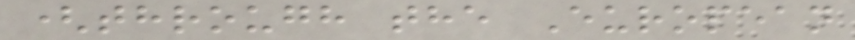(through the European
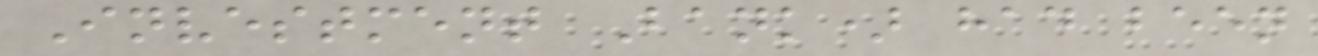Investment Bank) had been
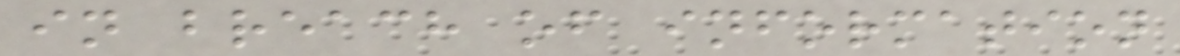in breach of information
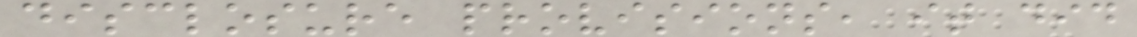disclosure provisions, it did
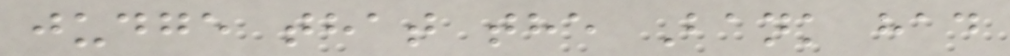judge that the Bank had
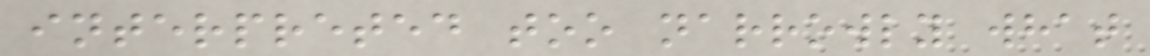interpreted too narrowly what
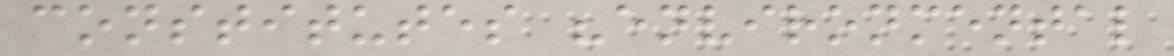constitutes "environmental
